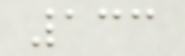133
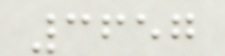3657
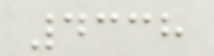4338
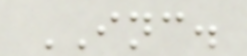INC.
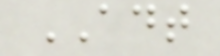ADT
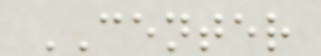CENTER
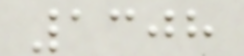1308
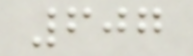607
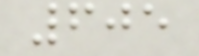605
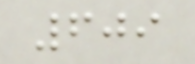609
